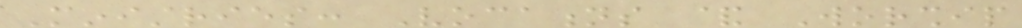Ministries: Vocations & Worship
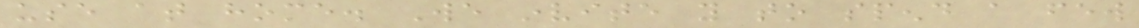use at home. We invite you to spend a few
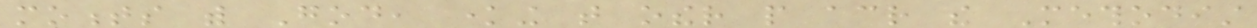moments with God, knowing that other people across the Methodist
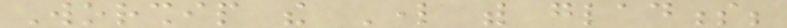Worship the Lord with gladness;
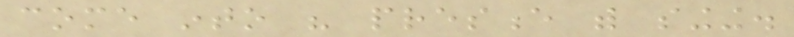come into his presence with singing.
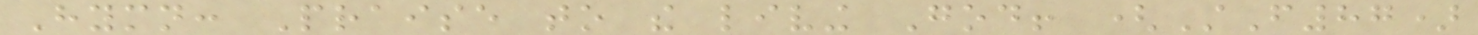Hymn: Praise to the living God! (StF87)
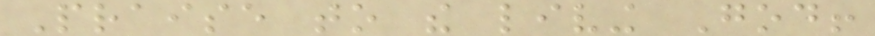Praise to the living God!
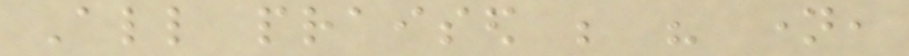All praised be his name,
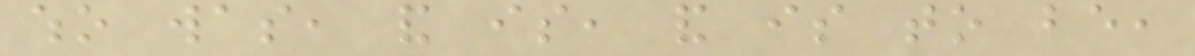who was, and is, and is to be,
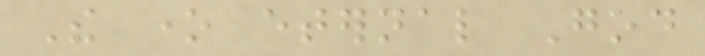The one eternal God
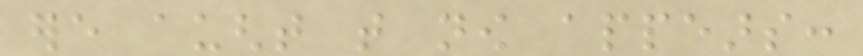ere aught that now appears:
